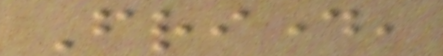Friday,
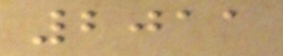2011
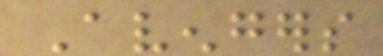Avengers
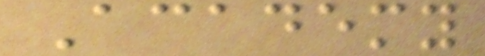Academy
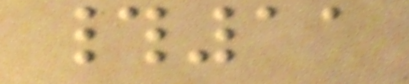#11
